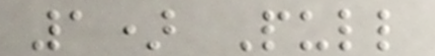1) Pull
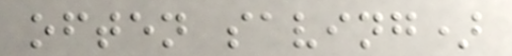often saving)
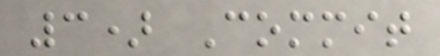3) Commit
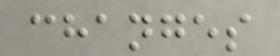changes
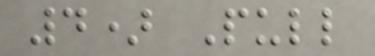4) Pull
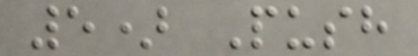5) Push
